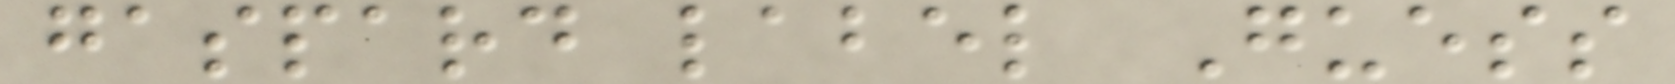gaspard label Guess
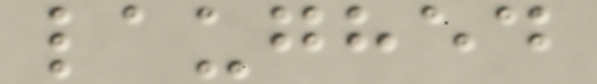laughed
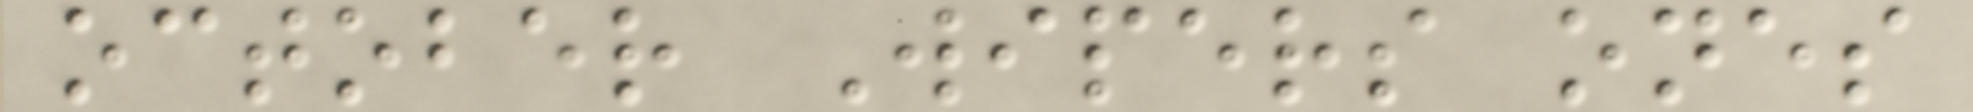october Wipers ones
